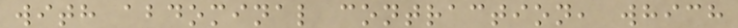with abdominal contraction, which
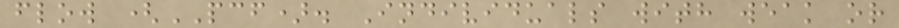flow (PCF). Individuals with weak or
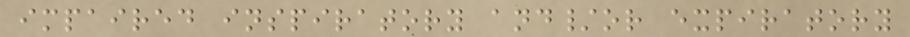impaired inspiratory and/or expiratory
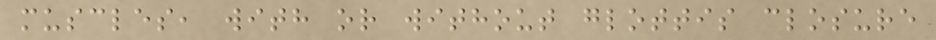muscles, with or without glottis closure
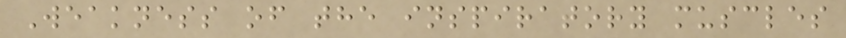Weakness of the inspiratory muscles
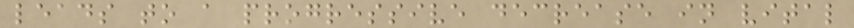leads to a progressive decrease in vital
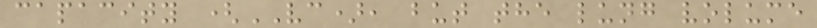capacity (VC), but the lung volume
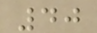40
